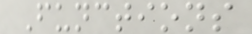Functions
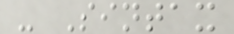- Sintax
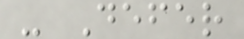- Defer
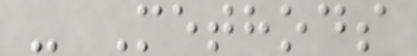- Methods
